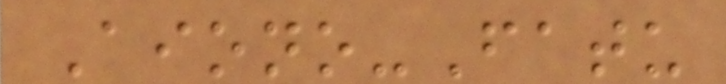Aiono-Fatu
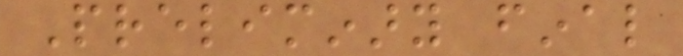Preliminary final
